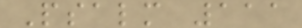Psalm 111
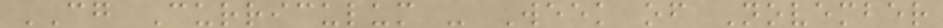CG Curriculum - Week of November
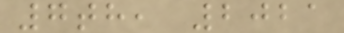7th, 2021
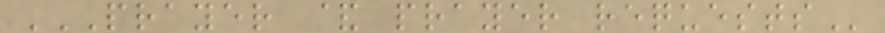PRAYER & PRAYER REQUESTS
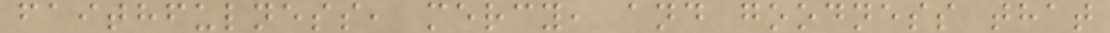faithfulness, mercy, and goodness that
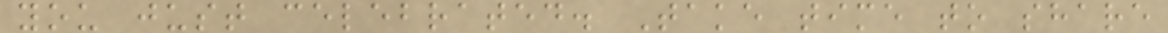you just celebrated. Take time to share
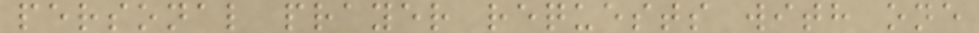personal prayer requests with one
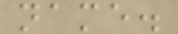name.
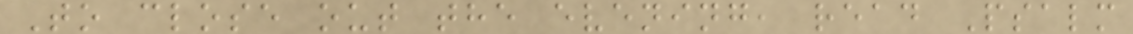To close out the evening, read Psalm
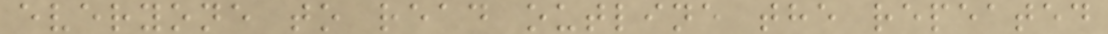everyone to read outline the repeated
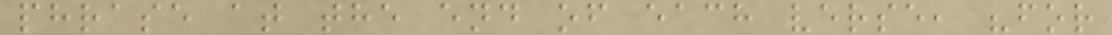phrase at the end of each verse, "for
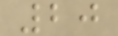20
